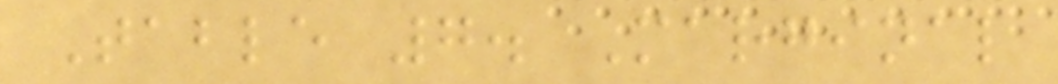Table 7. Marginal
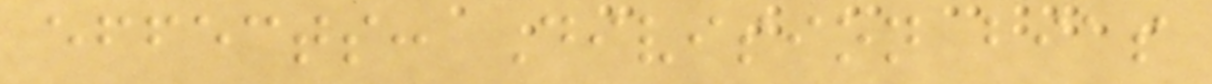effects: Division bias
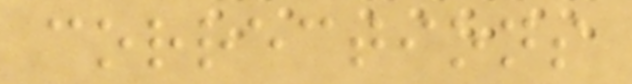corrections
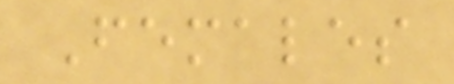Females
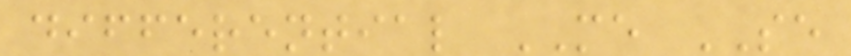differential ME SE
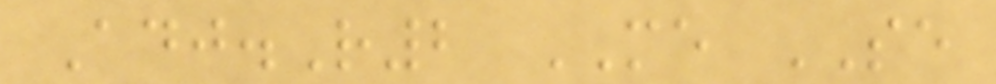Adj.R2 ME SE
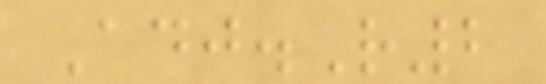Adj.R2
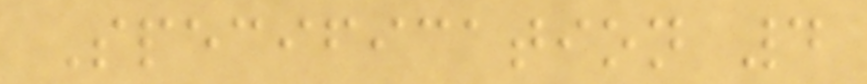Specification 4
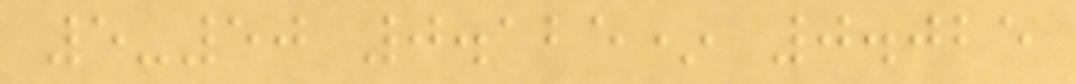5-50 0.125* 0.025
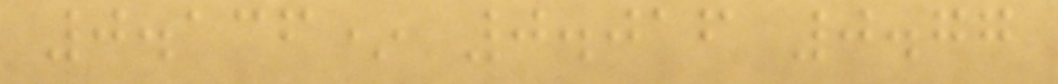0.136* 0.016 0.77
